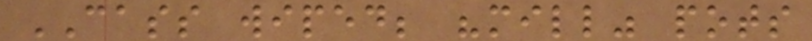CASS wiped; "mill" pots
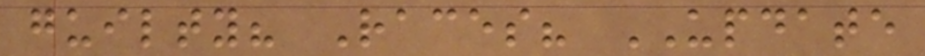guilty? Races? UPDATE
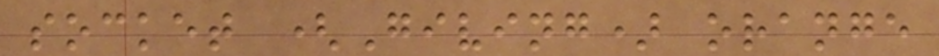socket (Giving) orange
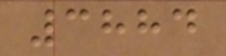3884
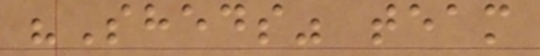"Sheds" team
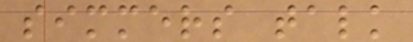simmers talk
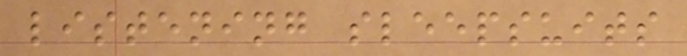listening sleepsuits
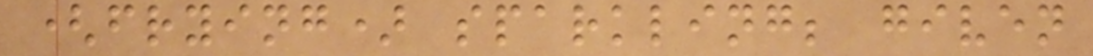(frying) sparkling; given
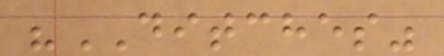"DITCHES"
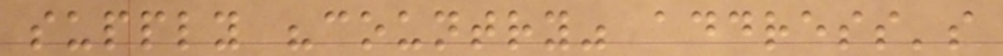supply "country" address's
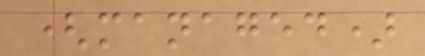(managed)
